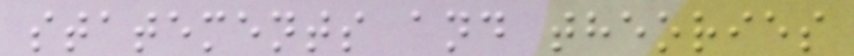statements and theories
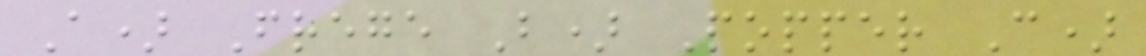A) Frege B) Popper C)
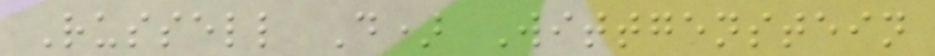Russell D) Wittgenstein
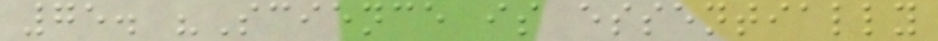75. "Science is essentially
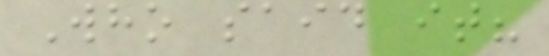Who said it?
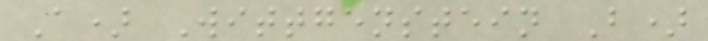A) Wittgenstein B)
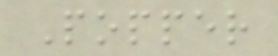Popper
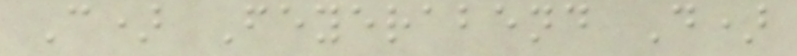C) Feyerabend D)
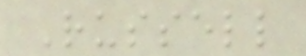Russell
